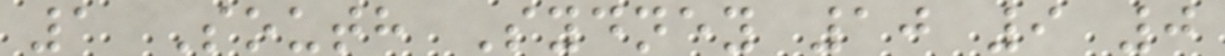1 South Sydney 10 9 0
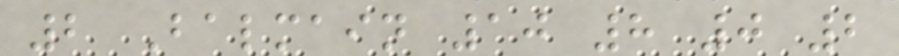2 Balmain 10 8 0 2
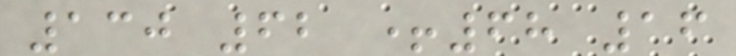130 62 +68 16
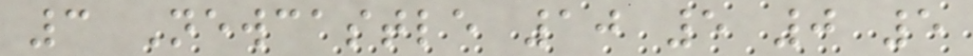3 Newcastle 10 5 0 5
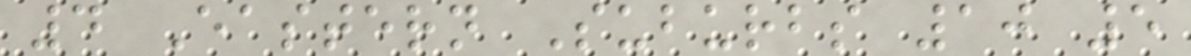4 Eastern Suburbs 10 5
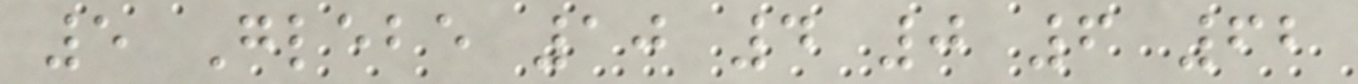5 Glebe 10 4 0 6 62
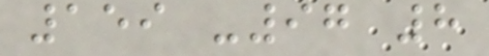159 -97 8
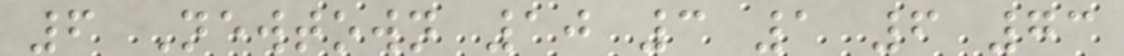6 Newtown 10 3 1 6 73
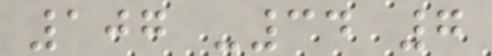107 -34 7
